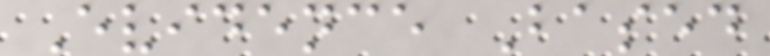Evidence Based
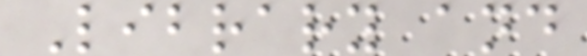Library and
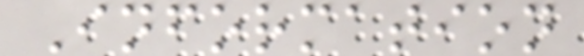Information
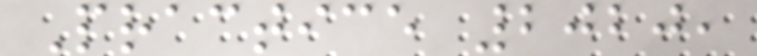Practice 2020,
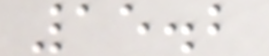15.2
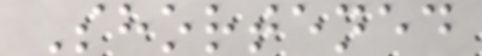Shortened
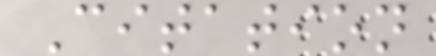Citation
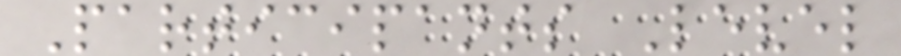Participants Level
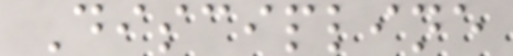Discipline
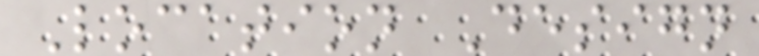Location Design
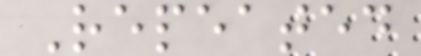Repeated
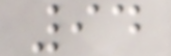94
